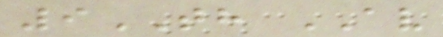9TH AV
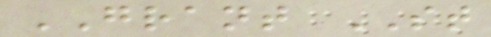GRANT ST
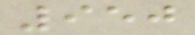950
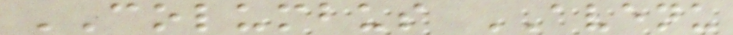COLUMBUS AVENU
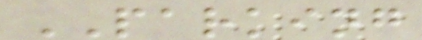PARKING
